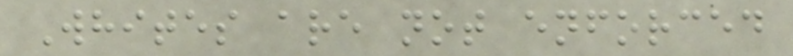Whites are not enforced
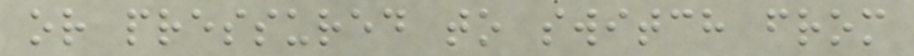or pressured to switch from
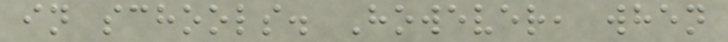in schools. However, when
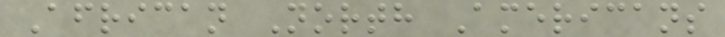African North Americans
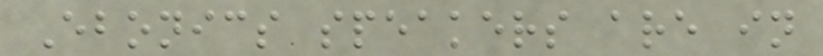Ebonics speakers are in
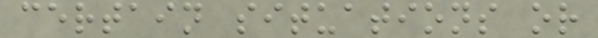certain situations or
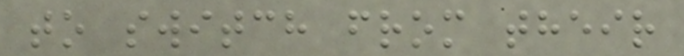to switch from their
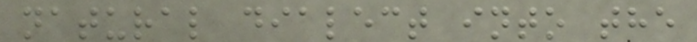natural dialect into the
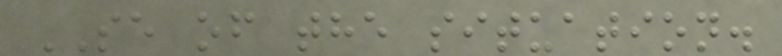SE of the situation.
